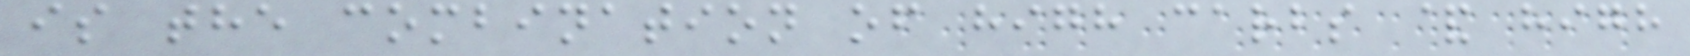is the combination of high carbs & high
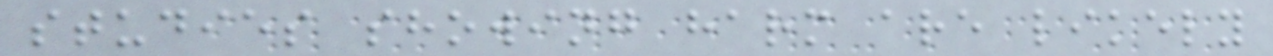studies showing harm are likely
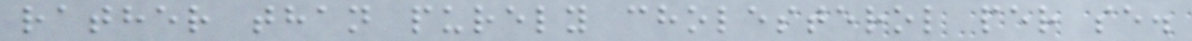rather than purely cholesterol per se.
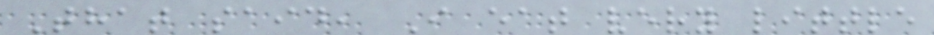That said, I eat very little
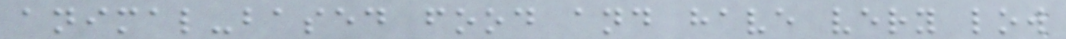animal-based food and have very low
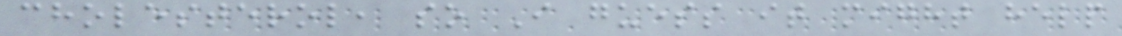cholesterol, so I guess it might help
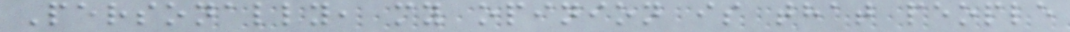Personally, my opinion is that people
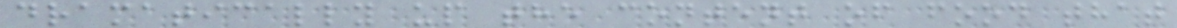dramatically up the content of food that
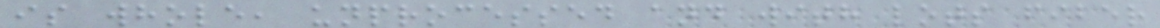is whole, unprocessed and with lots fiber
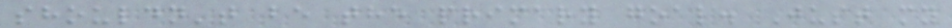shouldn't be the primary goal. Just my
